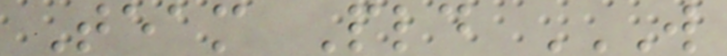Team Pld W
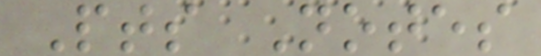Pts Notes
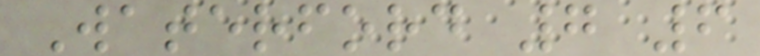Waterford 7 6
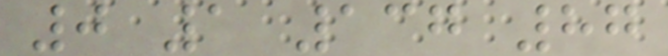0 1 137 87
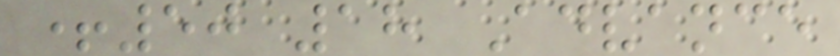+50 18 Advance
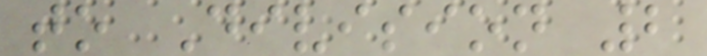to Division 2
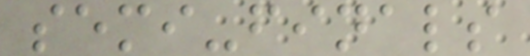semi-finals
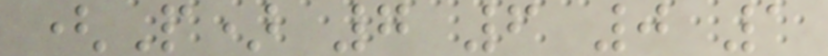(P) 7 6 0 1
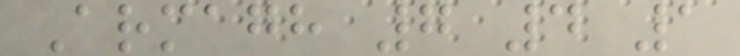Armagh 7 4 1
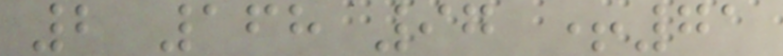2 168 97 +71
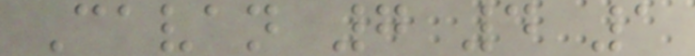Cavan 7 4 1
